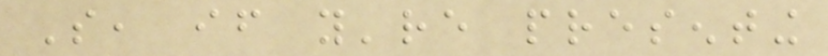So, if you're presenting
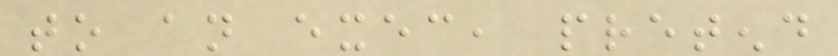to an exec, pretend
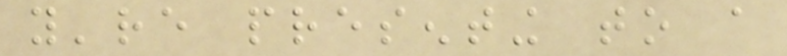you're presenting to a
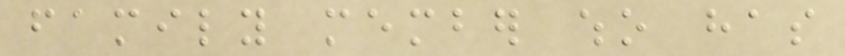family member who has
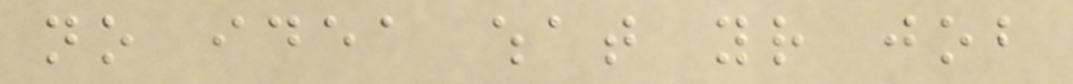no idea what your job
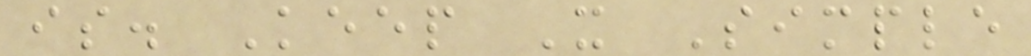is. Keep It Simple
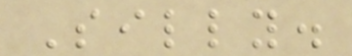Silly.
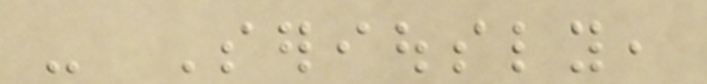- Seriously,
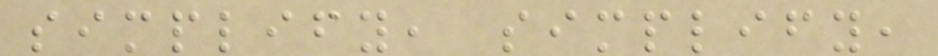simplify, simplify,
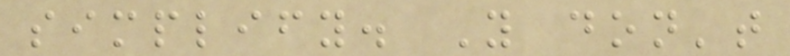simplify. You don't
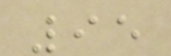95
